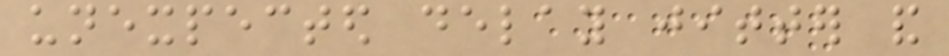unexpected delay jitter and
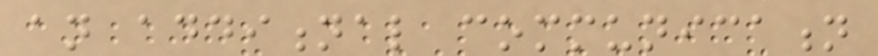an additional communication
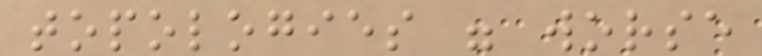topologies were worse
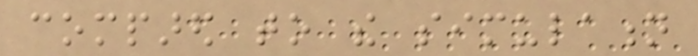compared to the simulation
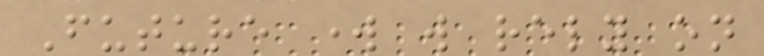Future work will rely on
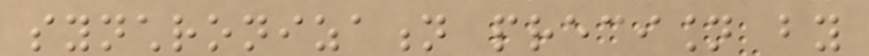synchronization precision by
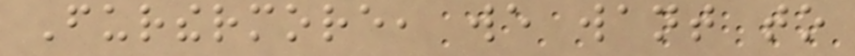Furthermore, we want to
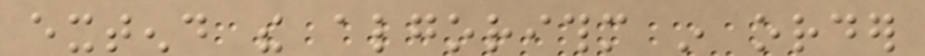extend the algorithm in order
